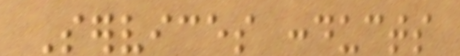Services conducts
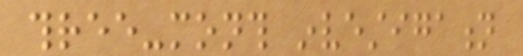three-month investigation
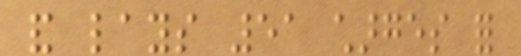and lays 51 charges for
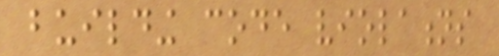building code violations
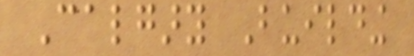Calgary Building
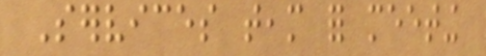Services team for meeting
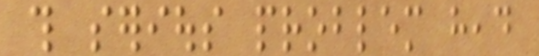this serious problem head
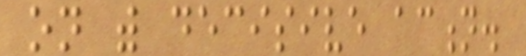on with decisive action.
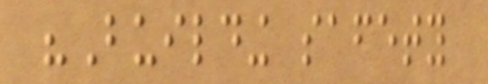"Building safety
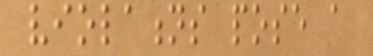violations pose a
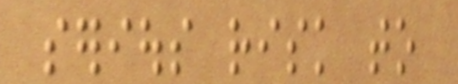serious risk to
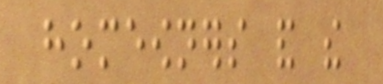homeowners and the
